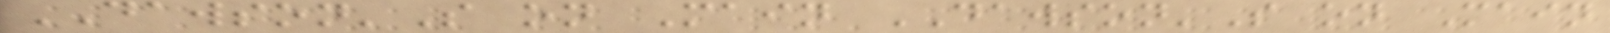DAWSON'S on Main DAWSON'S on Main
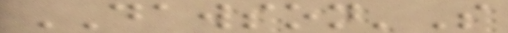DAWSON'S
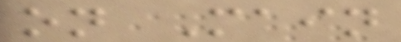on Main
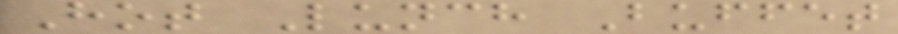Hot Lunch Buffet
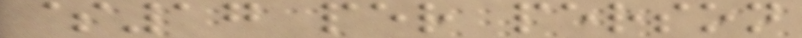$17 per person
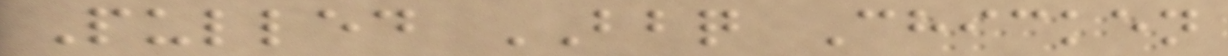Pulled BBQ Chicken
